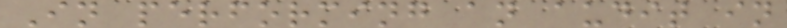In performing an audit in
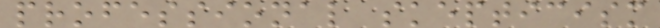professional skepticism
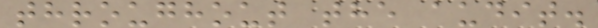throughout the audit.
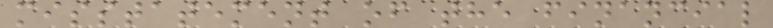misstatement of the financial
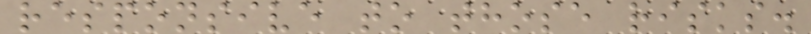responsive to those risks.
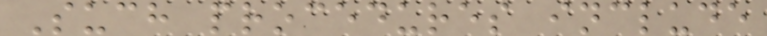Such procedures include
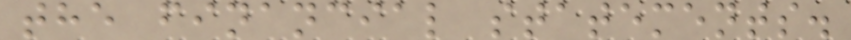the financial statements.
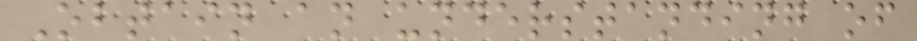Obtain an understanding of
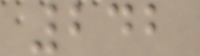242
